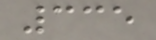335
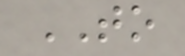TO
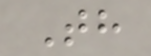Th
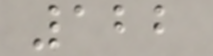122
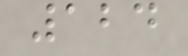124
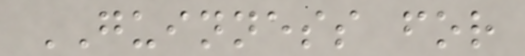GUINNESS for
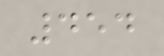454
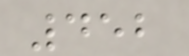452
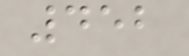452
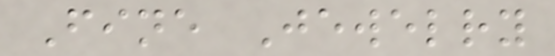Fine Jewelry
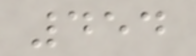454
